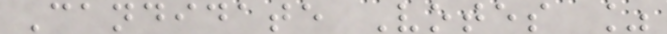Candidate Votes %
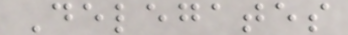Delegates
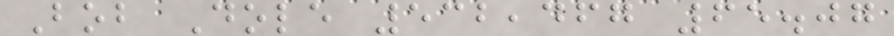Bob Dole 532,467 65.07
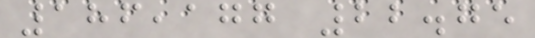186,177 22.75
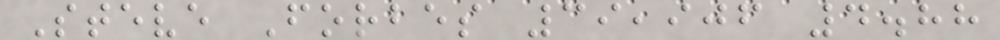Steve Forbes 39,906 4.88
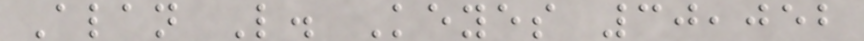Alan L. Keyes 30,052
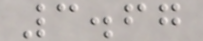3.67
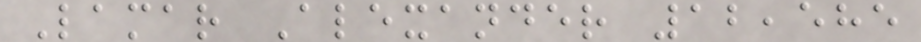Lamar Alexander 12,585
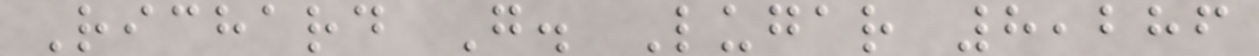Richard G. Lugar 8,286
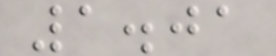1.01
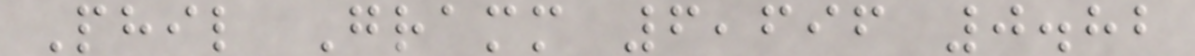Phil Gramm 6,696 0.82
